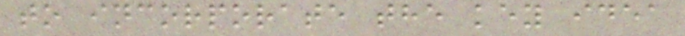to incorporate the key idea
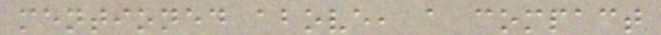mentioned above, a compact
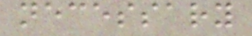necessary
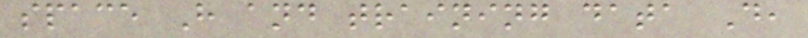space H and training data D,
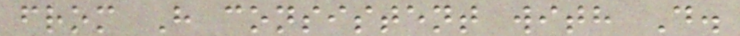from H consistent with D.
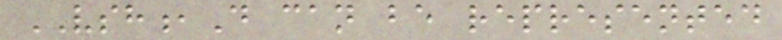VSH,D can be represented
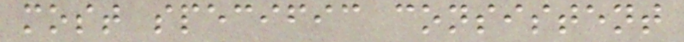most specific consistent
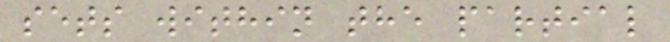sets within the partial
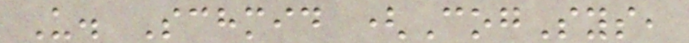U. Schmid (CogSys,
